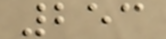253
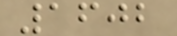1602
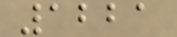1221
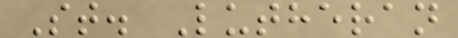St. Lutheran
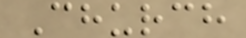Church
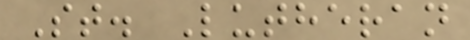St. Lutheran
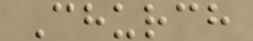Church
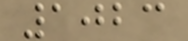1023
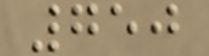750
